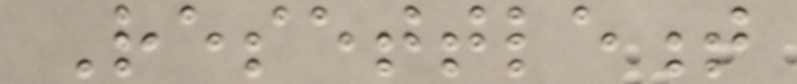Resettlement
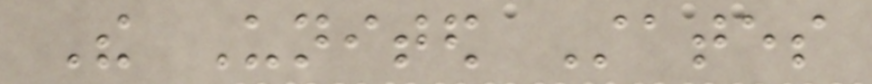The United States
